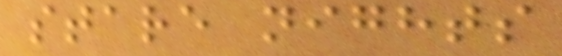stare nights
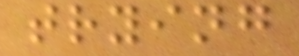trying
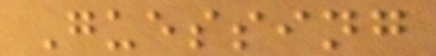Guessing
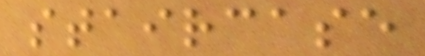staircase
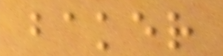baker
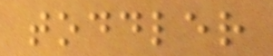toddler
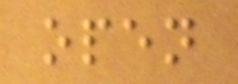open
